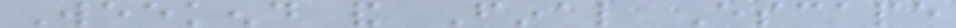Weekend and Final Escape
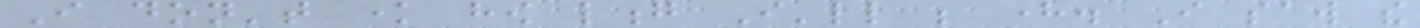I don't know how long I'll be here. I saw the
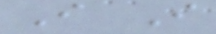I I
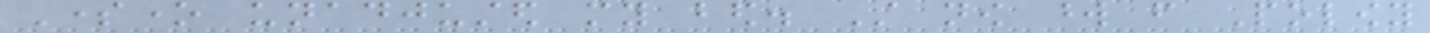Someone unadjusted my bed. Still now word from Polowy
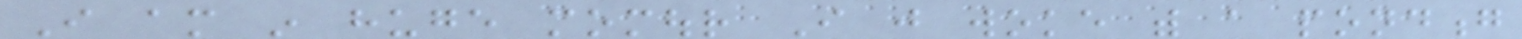I am in huge momour I just woke with a pondong
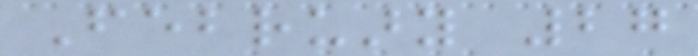February 27
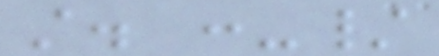still. :-/
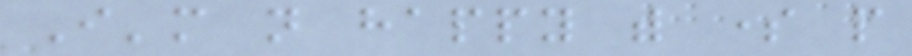I'm not happy with some people
